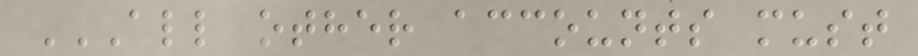ALL OTHER ACCOUNTS MUST
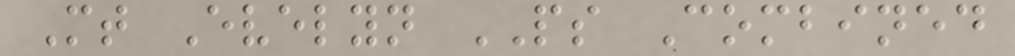Mt Evelyn PS Combined
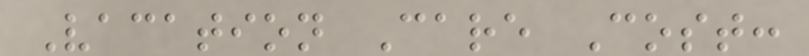Vacation Care Cost:
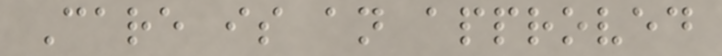Care is an approved
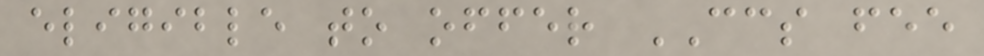eligible to offer CCS fee
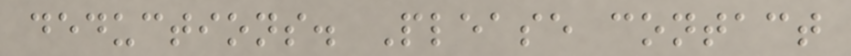deductions. Please contact
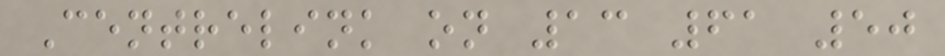Centrelink on 13 61 50
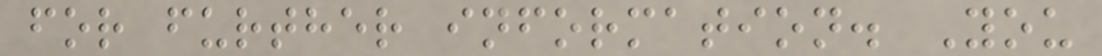for further information. You
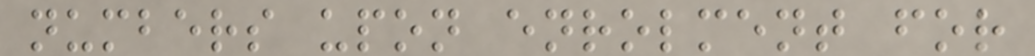numbers upon enrolment for
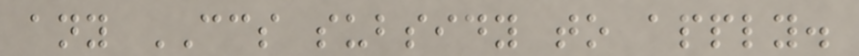any CCS subsidy to apply.
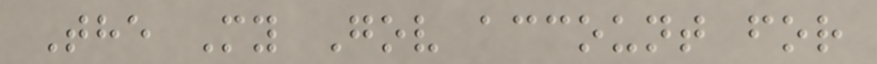The My Gov account for
